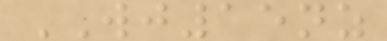WJ15nz
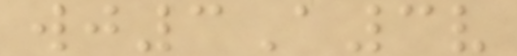wj3A3v
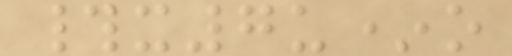#x7u*o
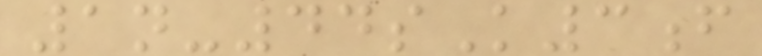1n-44sK3f
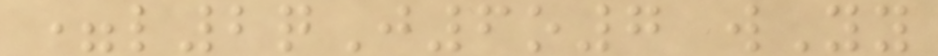=l2qJ6o7 wYy
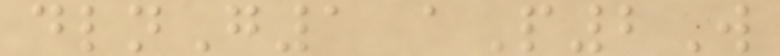dlnG1 aP2W
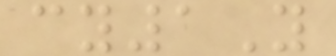cy1Y
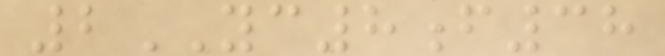2YC8f38
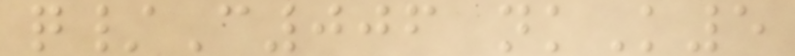q/C006 nkK5
